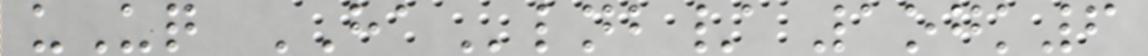uUq HAlnb/ 1ogk6
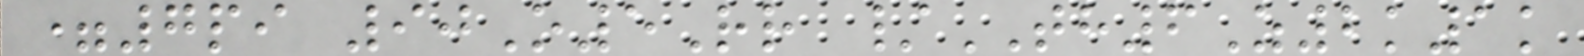=7pi 90O5Rr /TH6Z2k1k
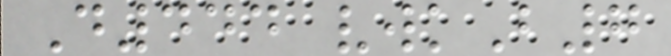D444 vwkB7
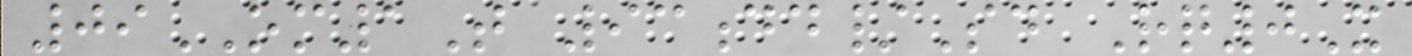09OM1T 93dd/Sd Rq0X
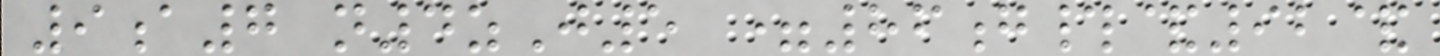9a7 n4zJ5 =86g#&92&
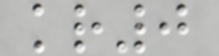kr0
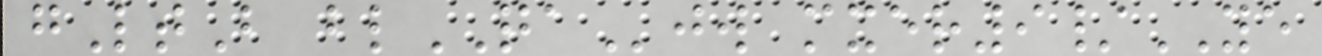gLtB blQAjw mxer9/YE
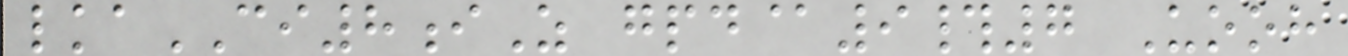lkaCI8iZ gpd@9#7 Uooh
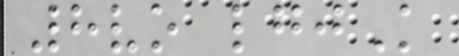8vo lgjK
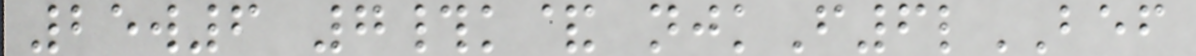25w6 7#k& njkF6lBEF
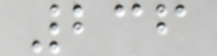236
